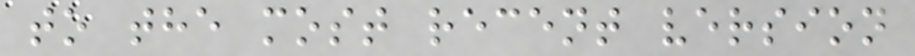to the most recent version
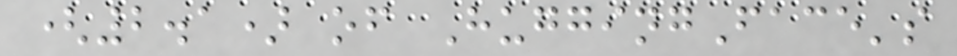(2.1) of HuggingFace's
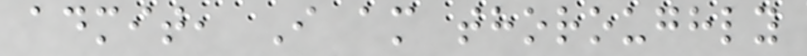admit, I am thoroughly
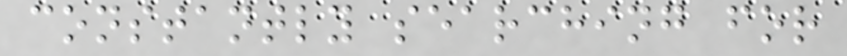constantly searching for
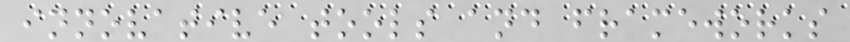innovative tools and frameworks
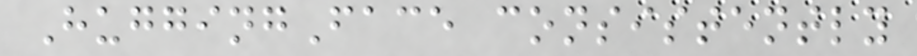HuggingFace consistently
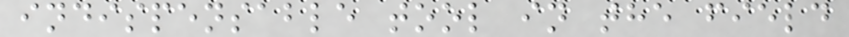indispensable tool in the field
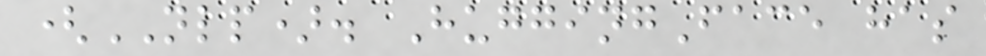(NLP). HuggingFace has
